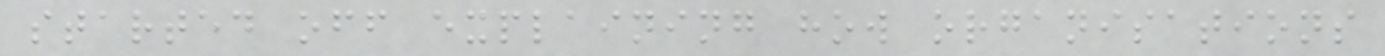started off explaining how organisations
